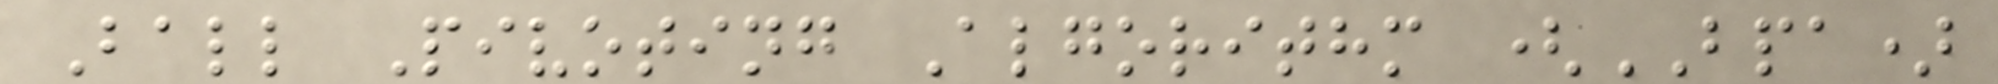Ball Pivoting Algorithm (BPA)
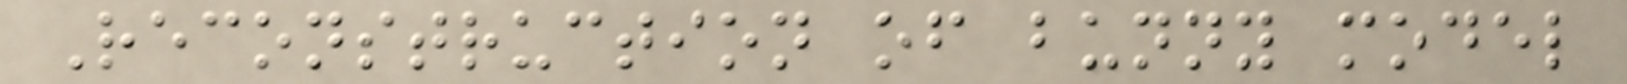Reconstruction of bunny model
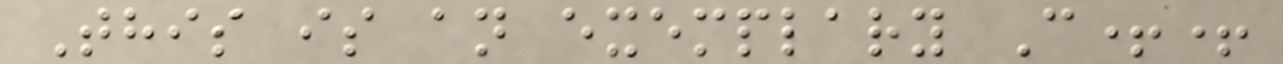This is an exemplary C++
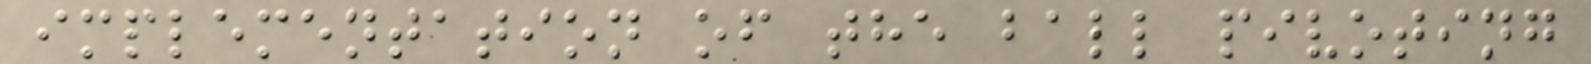implementation of the ball pivoting
